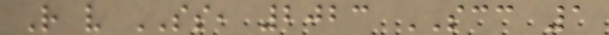R v SS, 2023 SCC 1
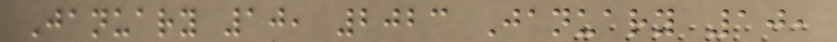January 10, 2023 January 10,
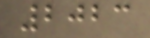2023
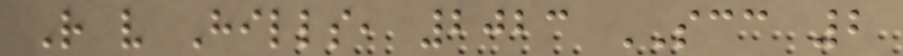R v Hills, 2023 SCC 2
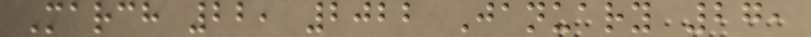March 22, 2022 January 27,
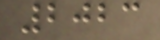2023
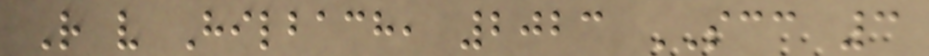R v Hilbach, 2023 SCC 3
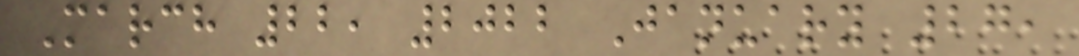March 22, 2022 January 27,
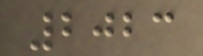2023
